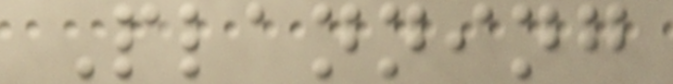Planning
